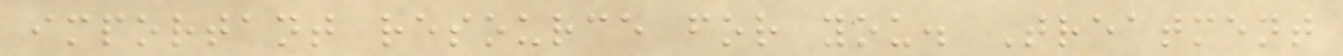important resource for you. Treatment
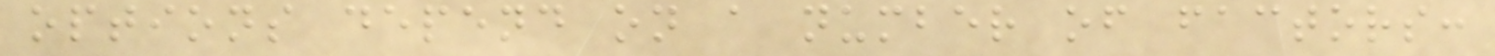options depend on a number of factors:
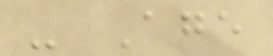- Age
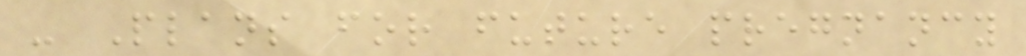- Plans for future pregnancy
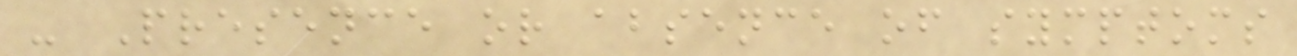- Presence or absence of symptoms
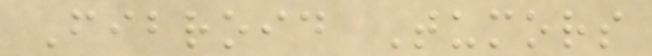Fibroid Tumors
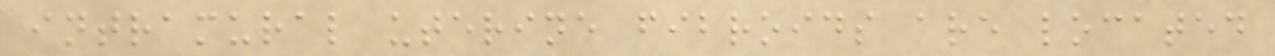intramural uterine fibroids are located
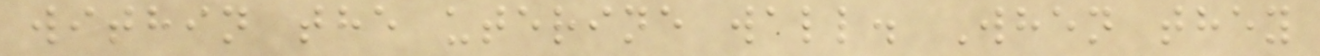within the uterine wall. When they
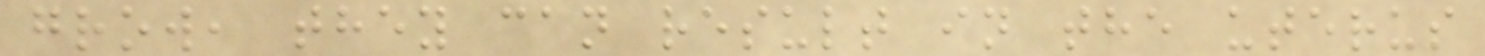grow, they can result in the uterus
